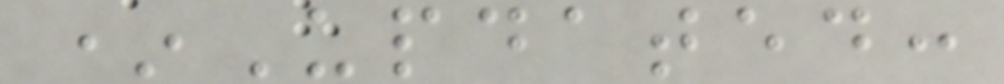*Updated:
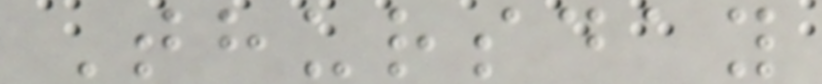Thursday
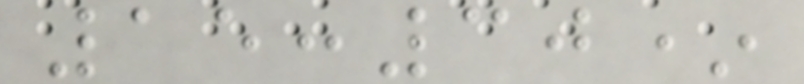15:30*
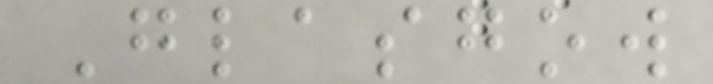Glasgow
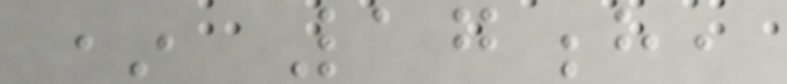* 17h,
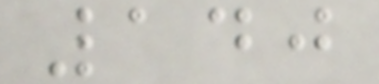140
